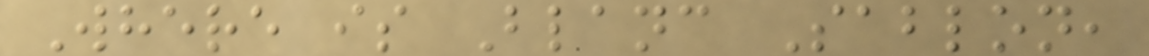Where is Blanc Sablon,
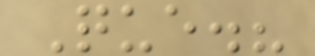Que.?
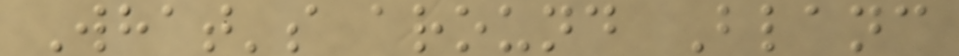What's around Blanc
